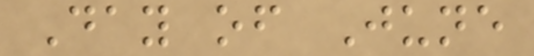Day of June
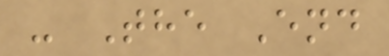- The End
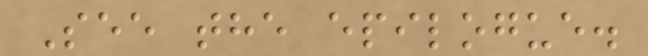See the epilogue.
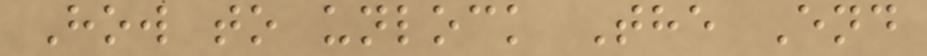How to unlock The End
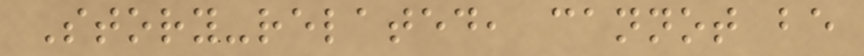Story-related, cannot be
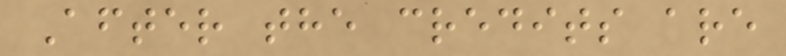After the credits are
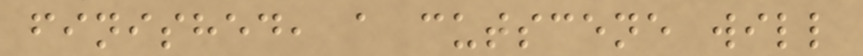finished, a cutscene will
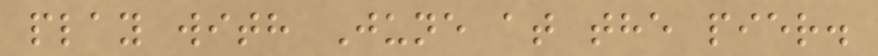play with June at the pier.
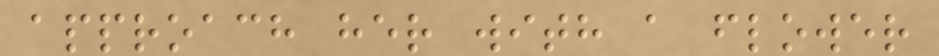approach her with a flower
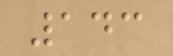143
